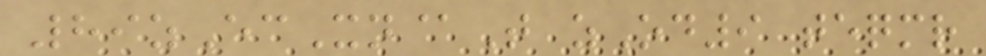89zEcXn@T zOd9 teqmr
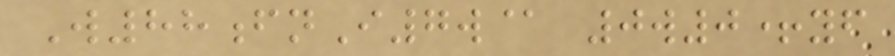W88fnI7w@ 0w0+yf
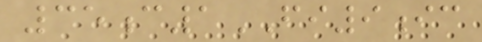35c1FI9ic
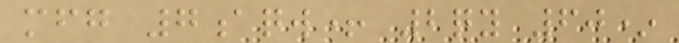mfg 7aqw+ 2qy 60*
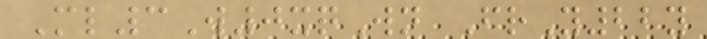Ml3W0xqWn FrY22y
